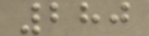280
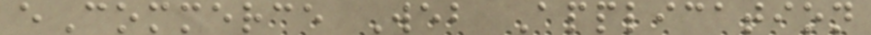eCommerce Web Application
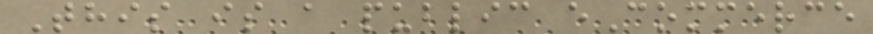This is a public eCommerce
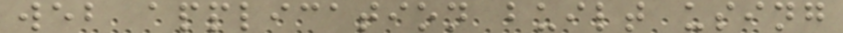web application built using
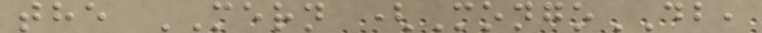the MERN (MongoDB,
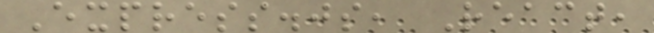Express.js, React,
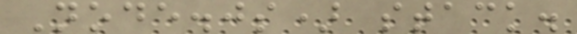Node.js) stack.
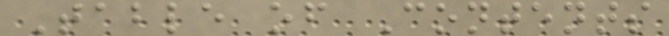Table of Contents
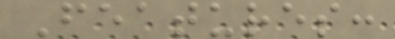Features:
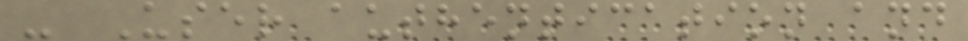- User authentication and
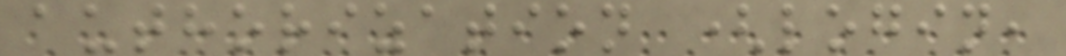authorization (login,
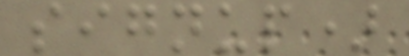signup)
